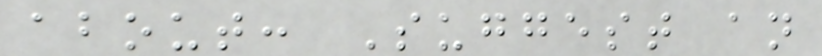about: Suggest an
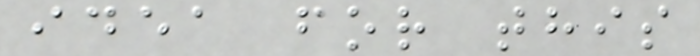idea for this
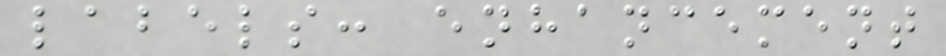labels: enhancement
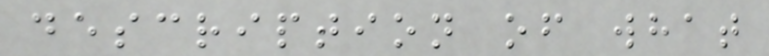description of what
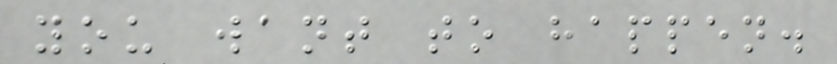you want to happen.
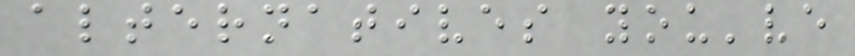alternatives you've
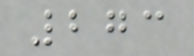273
